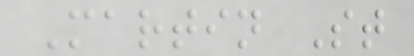Martin St
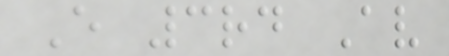E 3rd Av
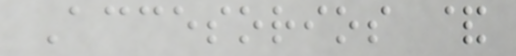Accesorios &
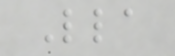Lla
